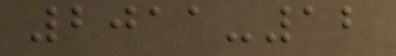2011-12
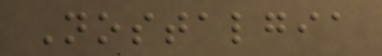Nostalgia
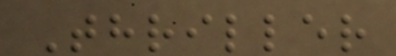Thriller
